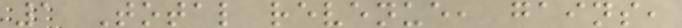1 Total revenue, gains,
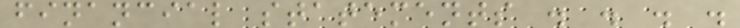financial statements . . . .
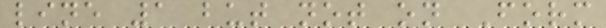line 1 but not on Form
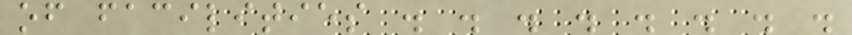of facilities . . . . . . . .
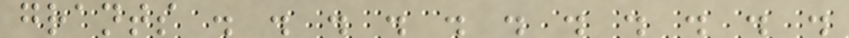grants . . . . . . . . . . .
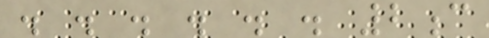. . . . . . 2c
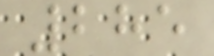285
